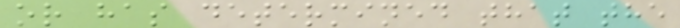or has determined that the
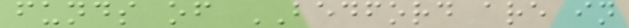funds of BEDFORD are in
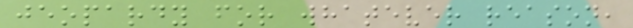jeopardy for whatever reason,
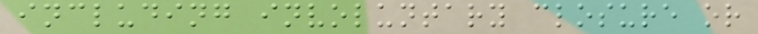including involuntary closure or
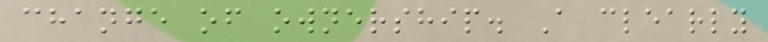change of ownership. A clearly
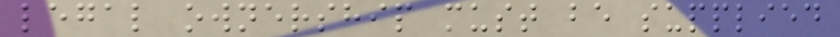legal ownership must be supplied
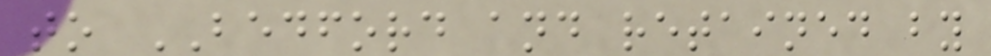to BEDFORD and retained by
